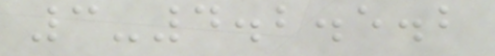3-4.2.5.2
